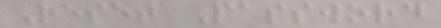Reset Password
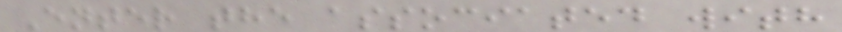Enter the associated with
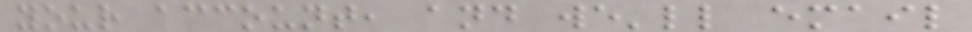your account, and we'll email
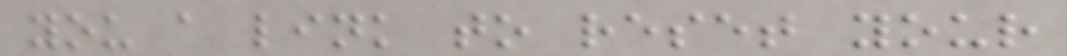you a link to reset your
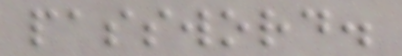password.
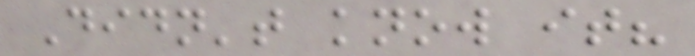Didn't know it?
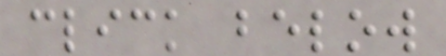click below
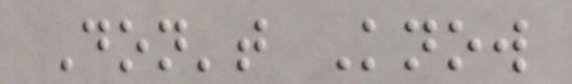Don't Know
